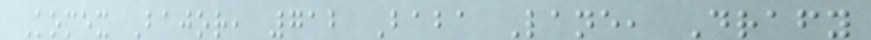Komex Bajor, 712 Baba Lane, Drafy
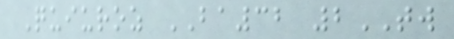Quiuroz BA32 2TW
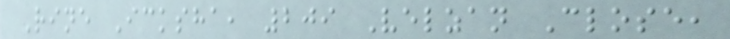Rine Icksha, 209 Velzan Close,
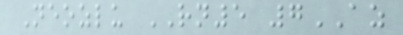Neozlu RN5 7AZ
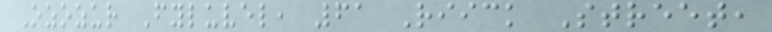Ozozur Fyluvel, 61 Riick Street,
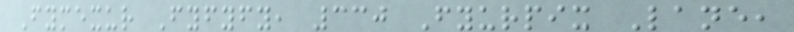Fymexur Fyfyfy, 330 Fyurpix Lane,
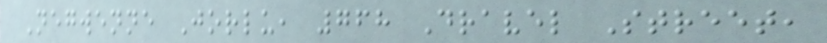Negwenne Jorlu, 768 Dravel Street,
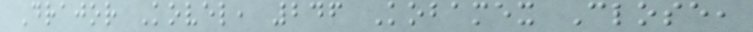Drajor Kovel, 246 Kobamex Close,
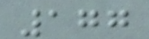177
